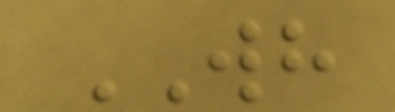WH
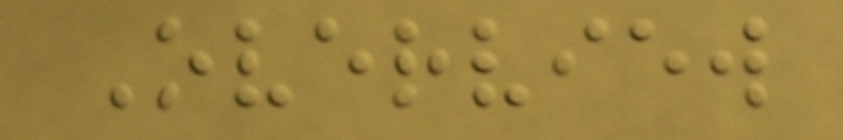Overview
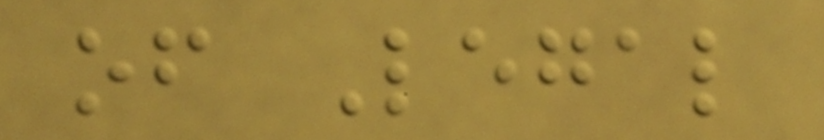of Legal
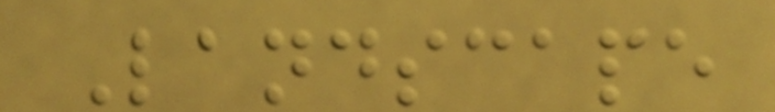Landscape
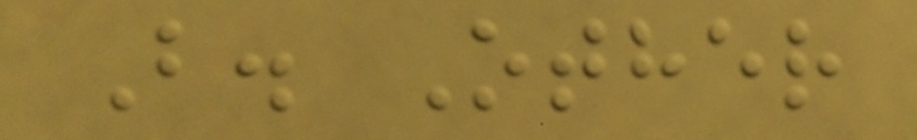B. Other
